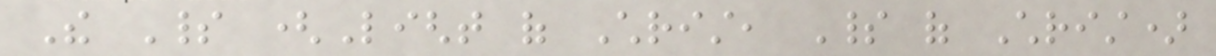The Spirit (Light of Christ, Spirit of Christ)
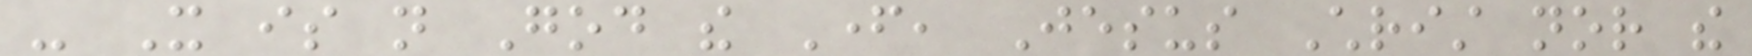- It is not God the Father, Jesus Christ nor the
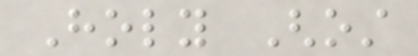Holy Ghost
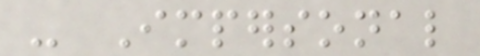- Impersonal
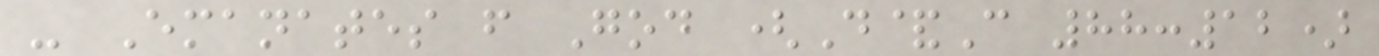- Emanates from God (D&C 88:12)
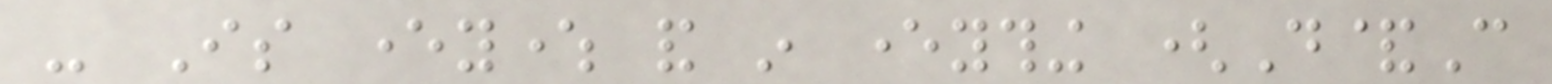- Is everywhere and in everything (D&C
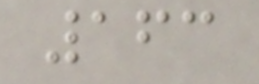163
